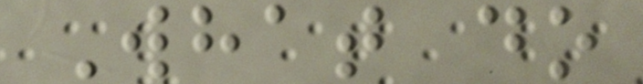What do
